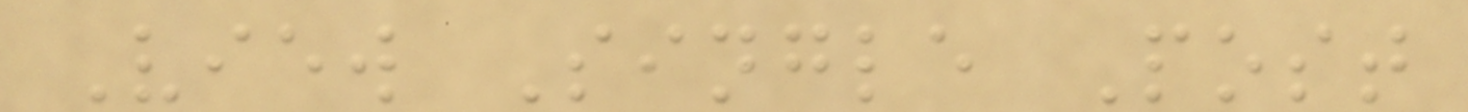View Single Post
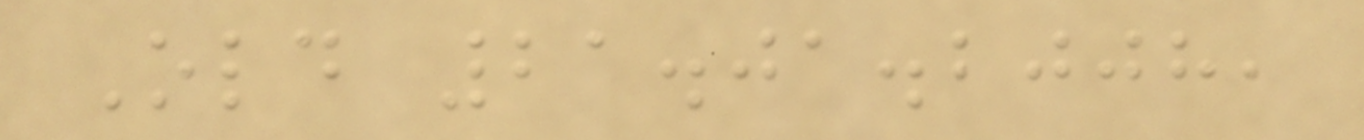Old 21.01.2008,
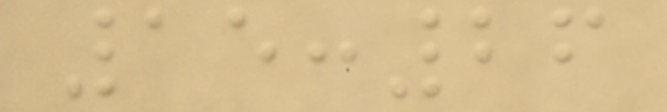15:26
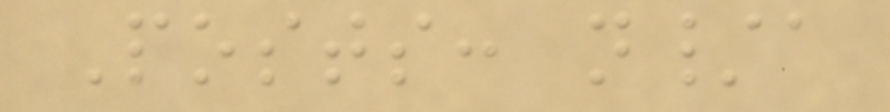Posts: n/a
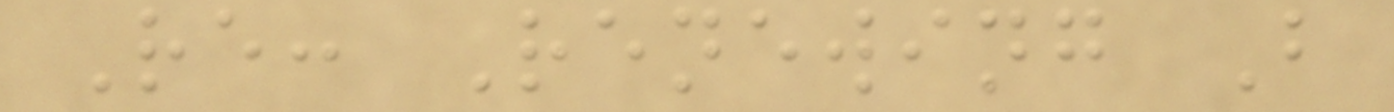Re: Renewing B
